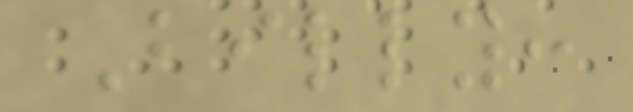Billy:
